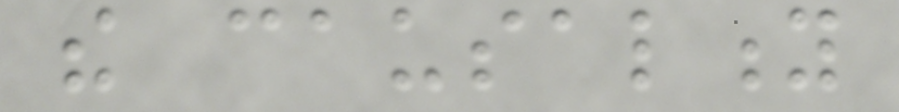the causality
